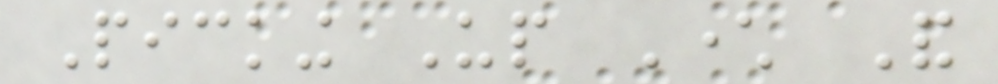Picking Up Character And
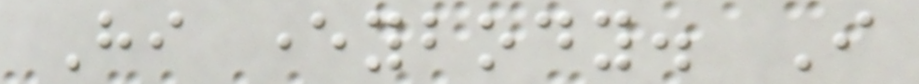Hi everybody. I
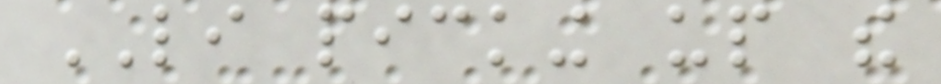LI picking up the
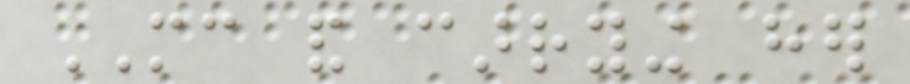MC and carrying her
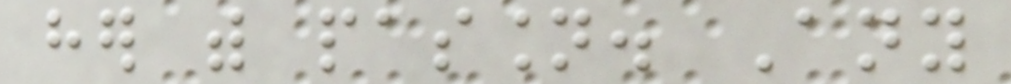her with passion. Any
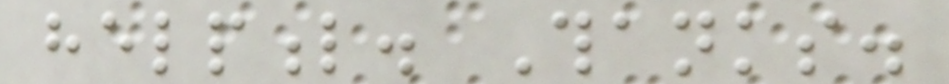helpful. Thanks.
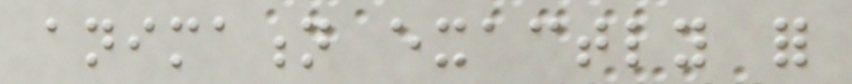animation exactly for
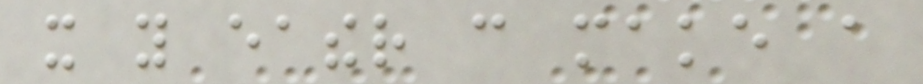it you eather can make a
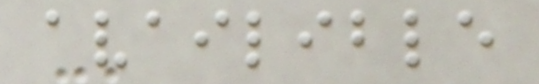availible
